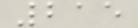215
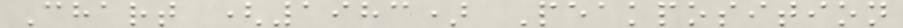Chart (1983) Peakposition
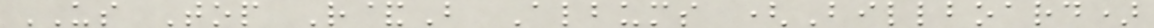US Top R&B Albums (Billboard)
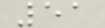51
